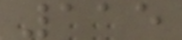115
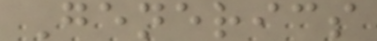Generics
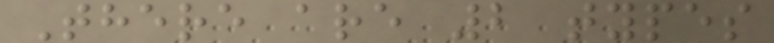There are 2 types
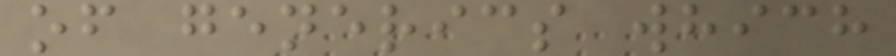of generics which
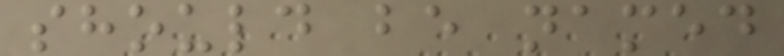should be named
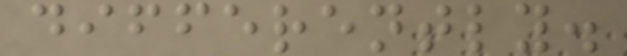differently.
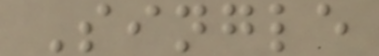Single
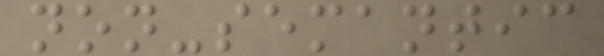non-semantic
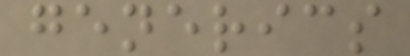generics
